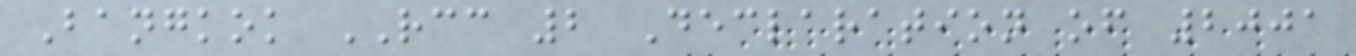Bangkok RCC 2 Declaration of 2001
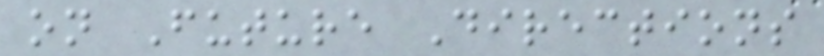on Future Directions
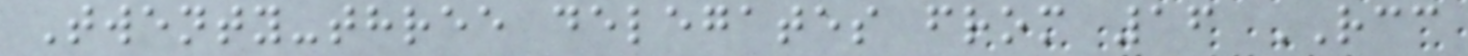Twenty-three delegates from 16 RCC
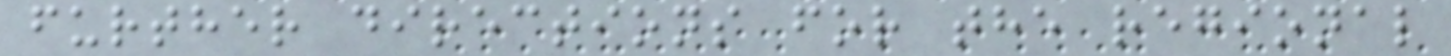further directions for the regional
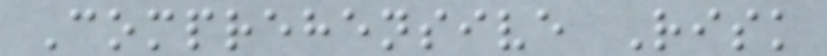Comprehensive Risk
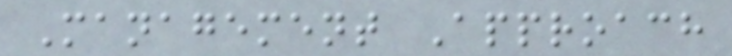Management Approach
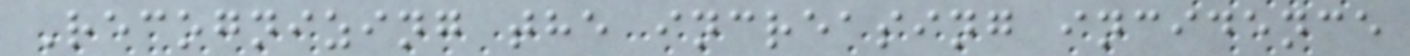Recognizing the increasing incidence
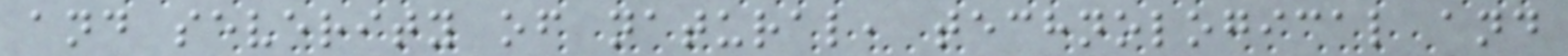and severity of natural, technological and
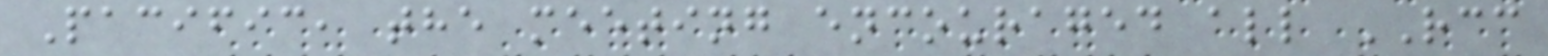Pacific, the meeting encouraged all RCC
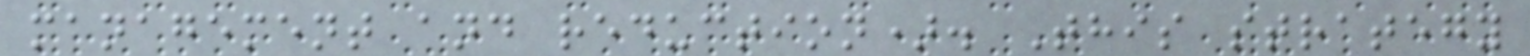management and reduction). This strategy
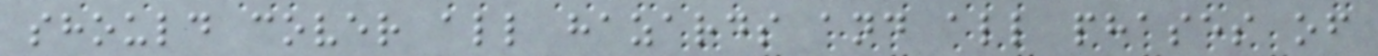should cover all hazards and all phases of
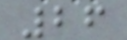26
